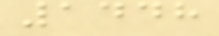1448
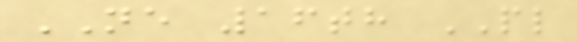NE 16th PL
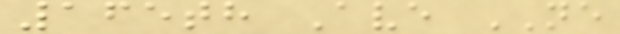165th Ave NE
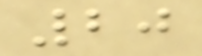20
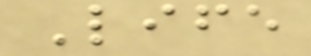Life
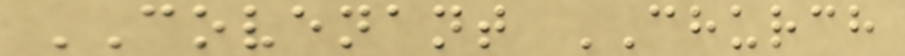COVENANT CHURCH
